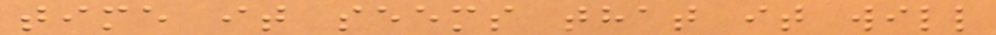time it seems that it will
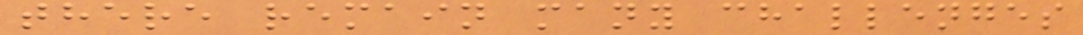there remain many challenges
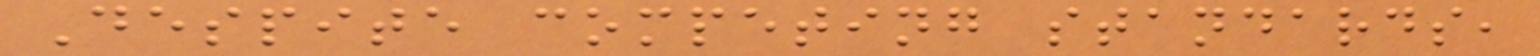Despite competing standards,
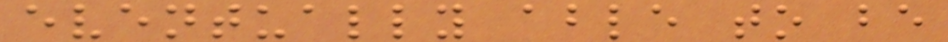eventually able to be
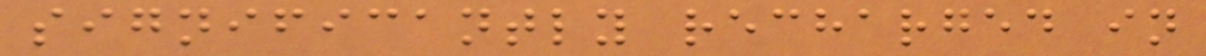significantly recharged in
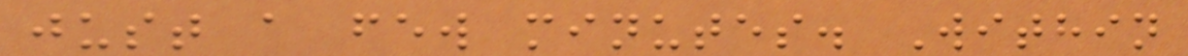just a few minutes. Within
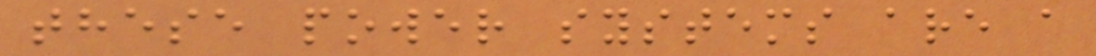these power systems are a
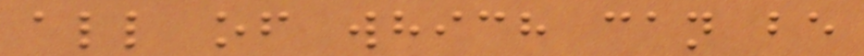all of which can be
